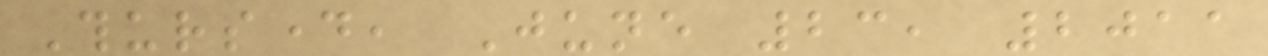Thursday, June 23, 2011
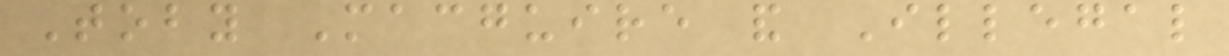Toby Macguire and Illegal
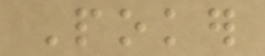Poker
